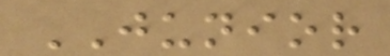JUNIOR
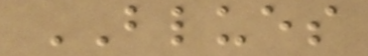BLUES
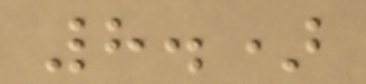8.)
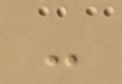-
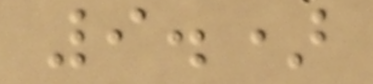9.)
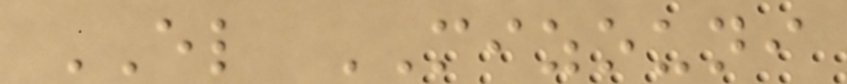EL MIZOUNI
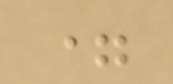=
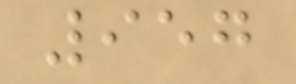957
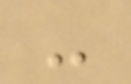-
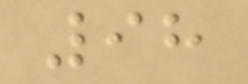98
